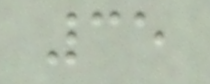35
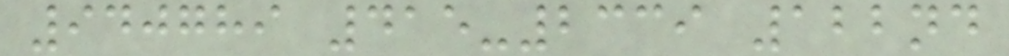940789 415-2339 122nd
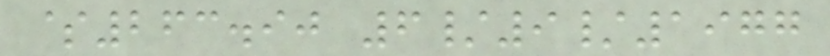$263.90 6/9/1977
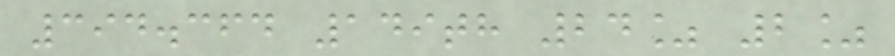394.364 149th 24% 2%
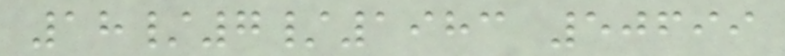18/7/1983 50699
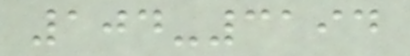104-3194
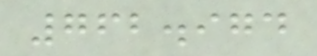762.974
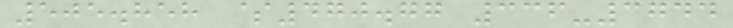505.858 $470.77 336-3744
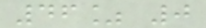46% 0
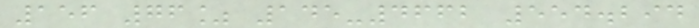156 76% 145-4662 554.294
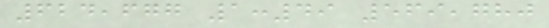624,677 1:49 569,780
